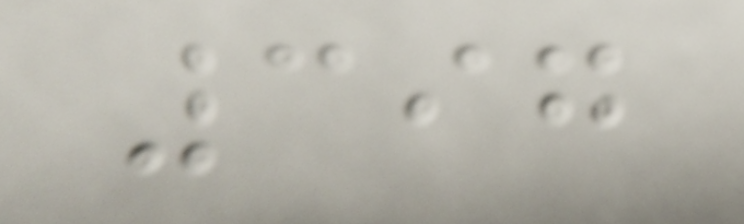397
